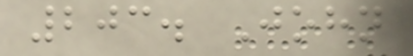203. John
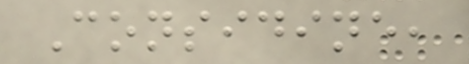Considine,
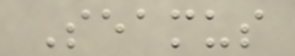Seamus
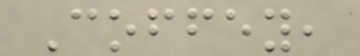Coffey,
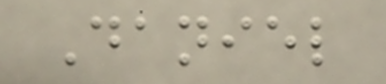Daniel
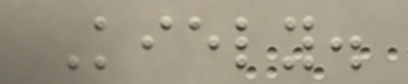Kiely.
